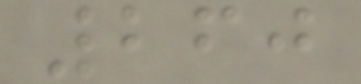260
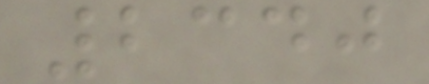2340
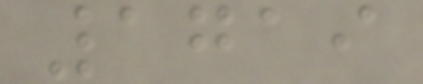1719
